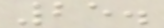25.
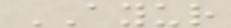AYUR
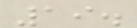19.
